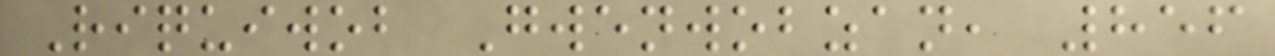Riquiwob Gwenwobzan, 856
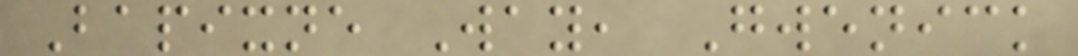Bapixne Way, Gwenick
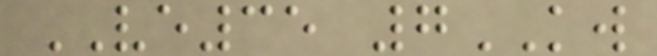VE35 7KW
